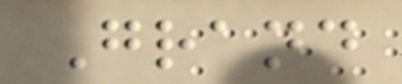Grand
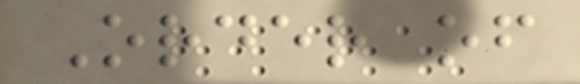Order of
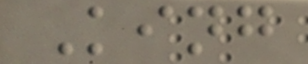King
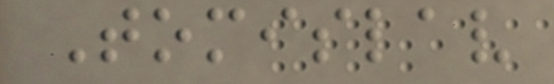Tomislav
